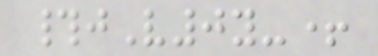#jV0y-+
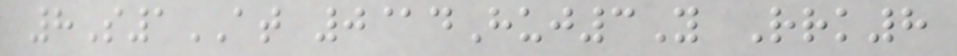8S1AT 0@dHuj3Y Rrk8
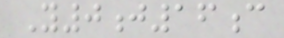Y0j16c
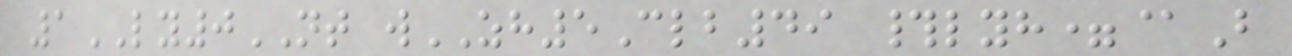1LY0NT wZH5Clb49 #lyh=@B
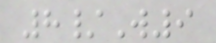8/W9
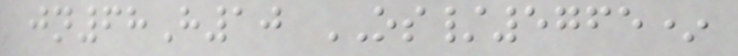jn68H10 OS/5765*
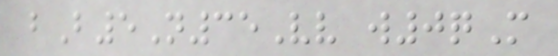bB5N35Vv w0qM
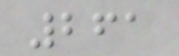261
